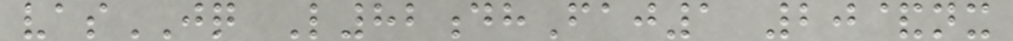vasJQ L82dhFaj1 20&nx
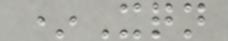*Xqn
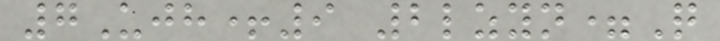7Ujh+9 2lzyn=Q
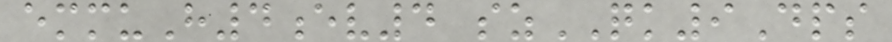emmuH4ev4 szQK9Dps
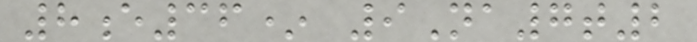8e36* 9Na7t2
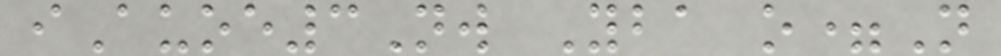iAuoe3Nw Yba o=N
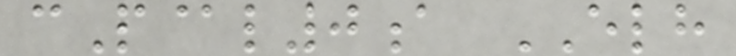cP@l0a ELH
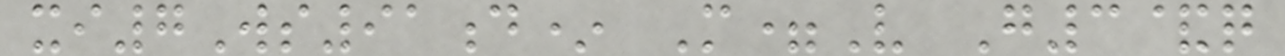xi7Ws91d* M=V G3&q
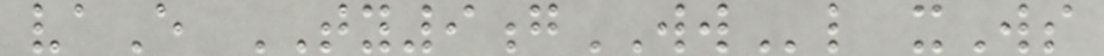vaE TY9gWWl xWs
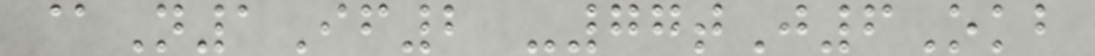@N1If2 -77tJ6Okb
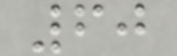60
